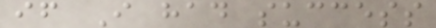if I had success
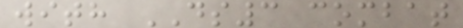with DS3 combat
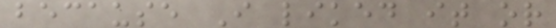because I liked it or
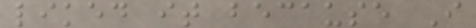liked it because I
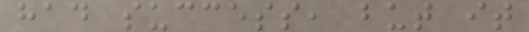had success, but it
